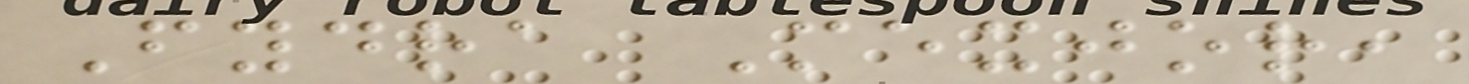Fydra Mexjor,
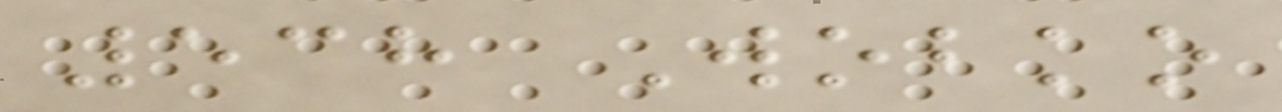538 Wobko
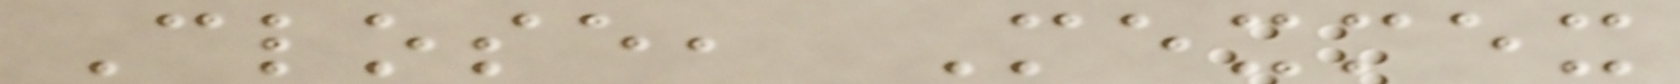Close, Mexmex
